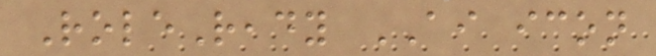RoleReady AI icon
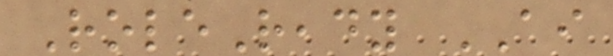RoleReady AI
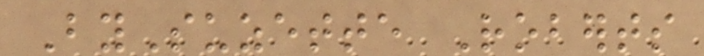BySuzette Roberts
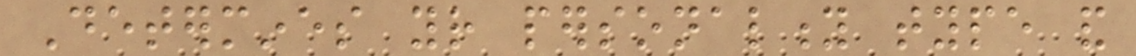Determines your personality type and
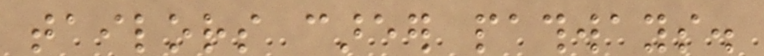tailors career pathways.
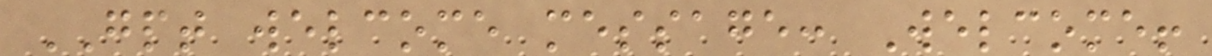GPT welcome message: Welcome!
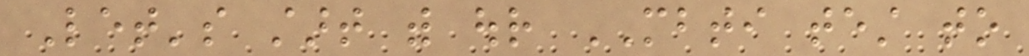Let's start with our MBTI test to
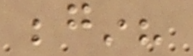begin?
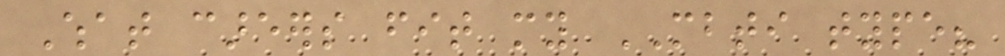What careers fit my MBTI type?
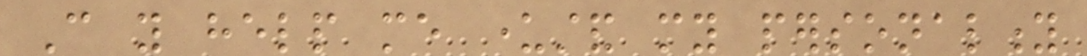Can you help me understand my personality
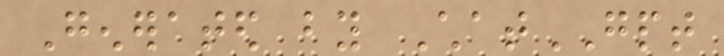Generated by ChatGPT
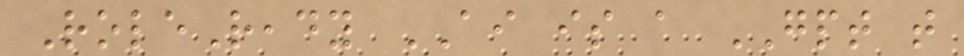RoleReady AI is a GPT that
